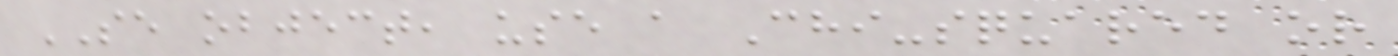SE object, use a Chi-squared or
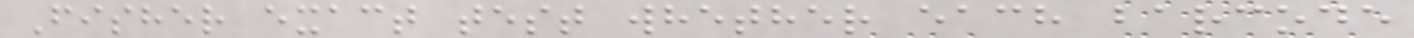Fisher exact test whether each barcode
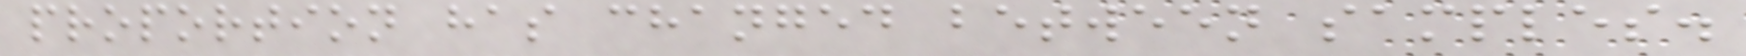proportion has changed between samples.
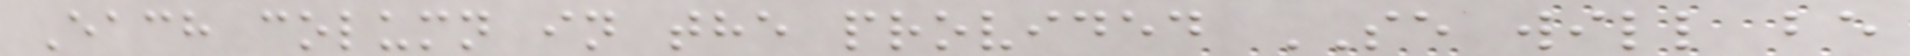Each column in the provided SE will be
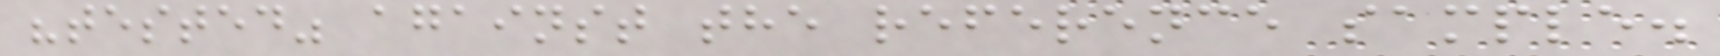"tested" against the reference sample.
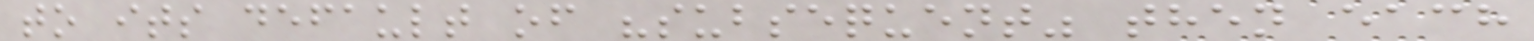to its default of "subsequent" then each
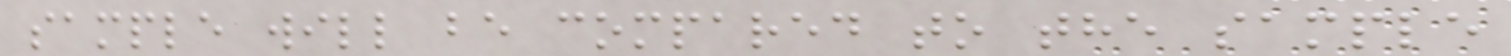sample will be compared to the sample
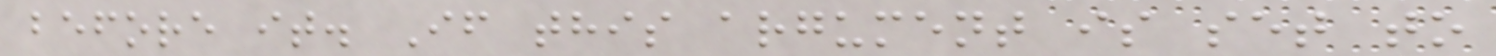before it. If this argument is set to
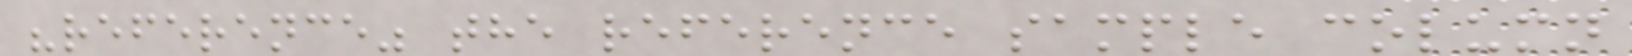"reference" the reference sample column
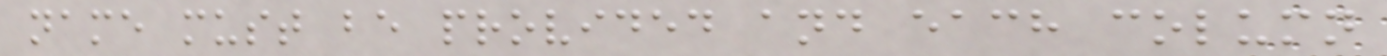name must be provided and each column
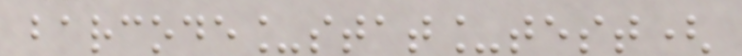barcode_stat_test(
